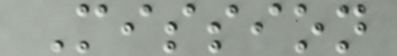Mission
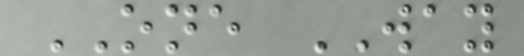ONE WAY
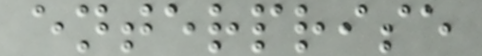enterprise
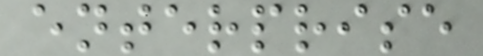enterprise
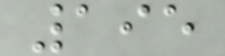195
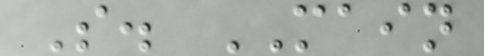S. MAIN
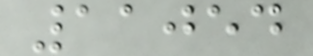11054
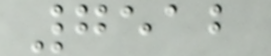7512
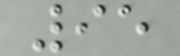95
